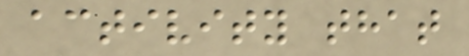activity that
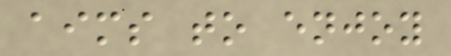aims to enjoy
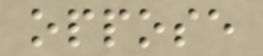oppose
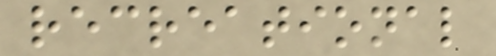recreational
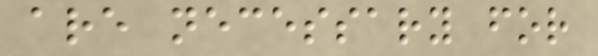are necessary for
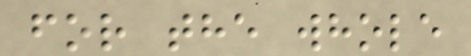for the whole
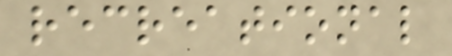recreational
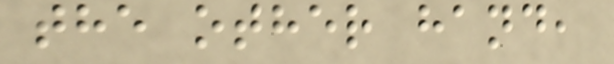the other hand,
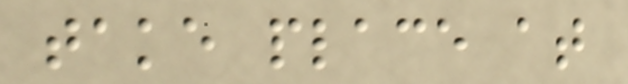take place at
